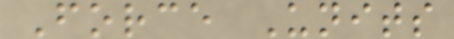Force Units
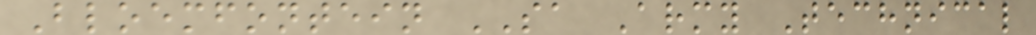Bloemfontein SA Army Technical
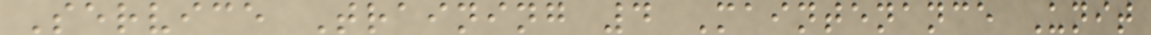Service Training 4 Maintenance Unit
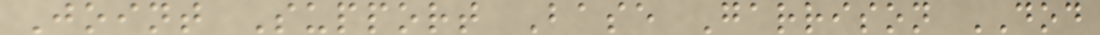Joint Support Base Garrison DOD
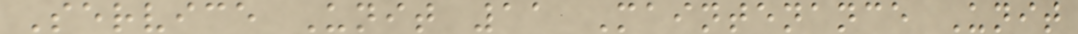Service Unit 11 Maintenance Unit
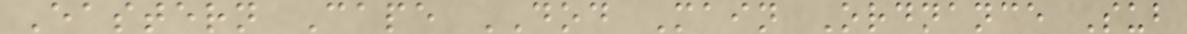Eastern Cape DOD Main Ordnance Sub
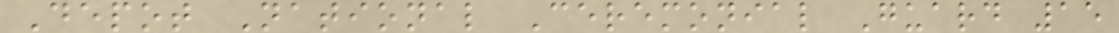Depot National Ceremonial Guard 15
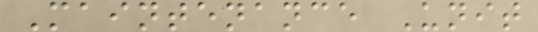Maintenance Unit
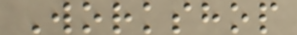Workshop
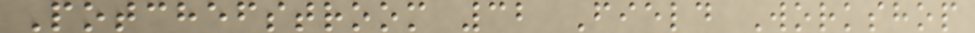Potchefstroom 32 Field Workshop
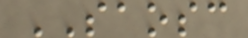SAOSC
